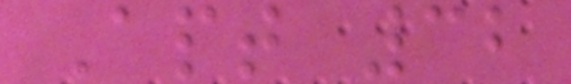Apt 32
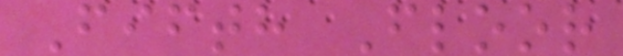Fifth Floor
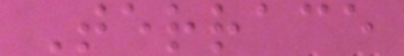Terrace
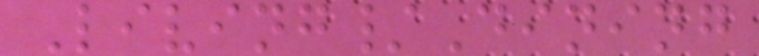Living/Dining
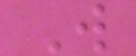W
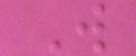W
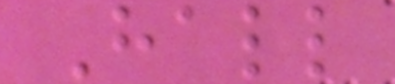Hall
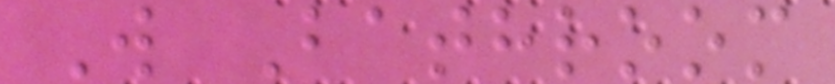W Bathroom
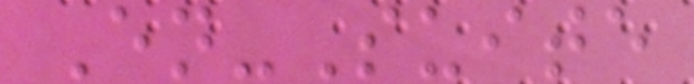En-Suite
